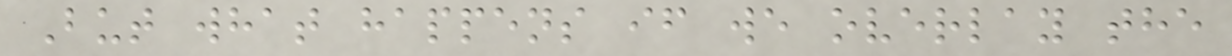But what happens if we overlay the
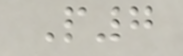P7
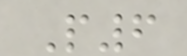P6
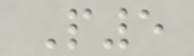P5
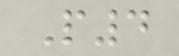P4
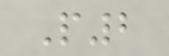P2
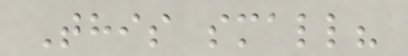This small?
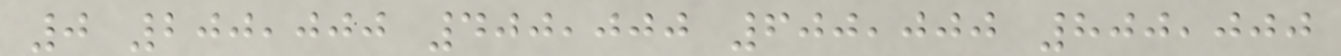0 200,000 400,000 600,000 800,000
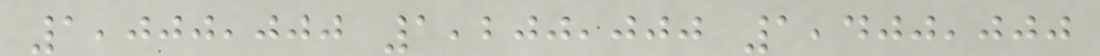1,000,000 1,200,000 1,400,000
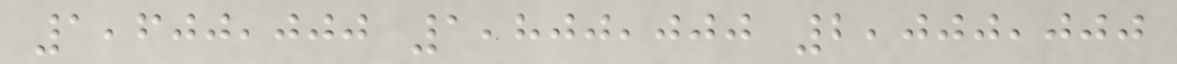1,600,000 1,800,000 2,000,000
